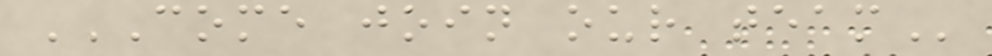COME JOIN OUR TEAM
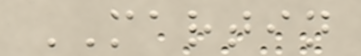MARTIN
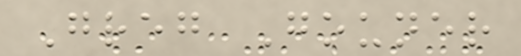Greg Gouner
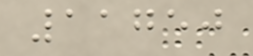11750
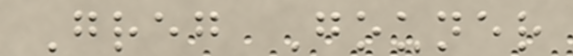Greg Gouner
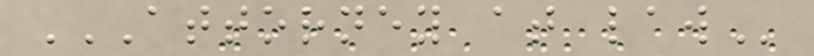ATTORNEY AT LAW
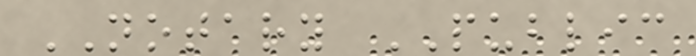NOTARY PUBLIC
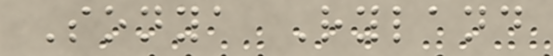Sonya Ryland
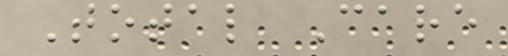Total Care
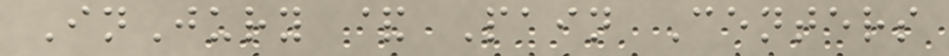InJury & Pain Centers
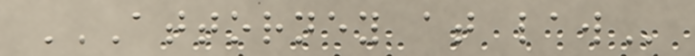ATTORNEY AT LAW
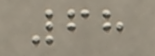68
